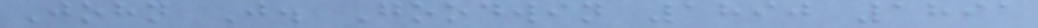John J. Goodwin 1890 1891
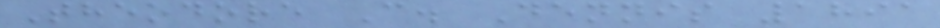Theodore C. Dennis 1891
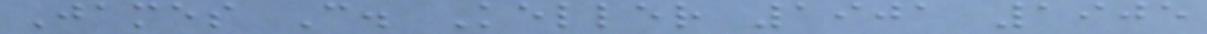James C. Keller 1901 1905
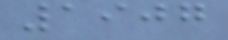1907
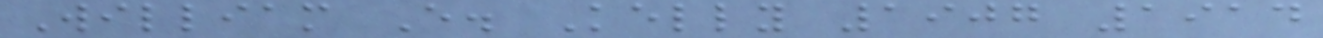William E. Kelly 1907 1914
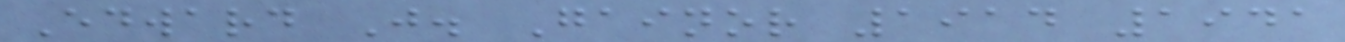Edward J. Gainor 1914 1941
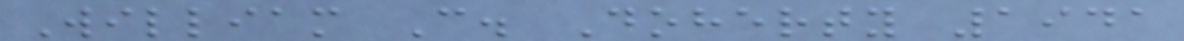William C. Doherty 1941
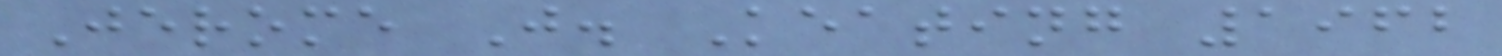Jerome J. Keating 1962
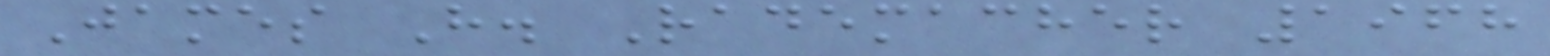James H. Rademacher 1968
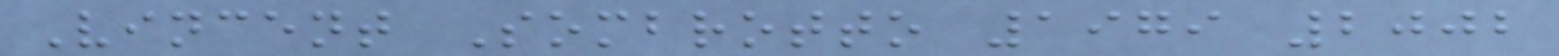Vincent Sombrotto 1979 2002
